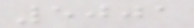5001
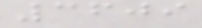3609
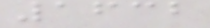1632
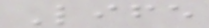Life
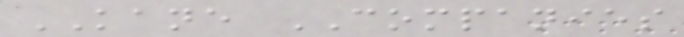KANE COMPANIES
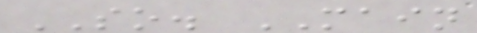SO. MAIN
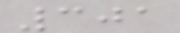301
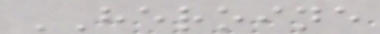HEROINE
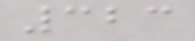323
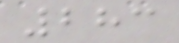283
